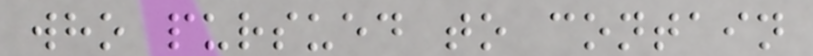who pursued to contain
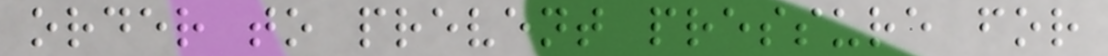order to prevent pressure for
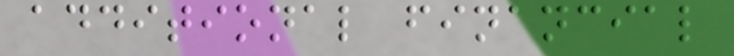additional financial
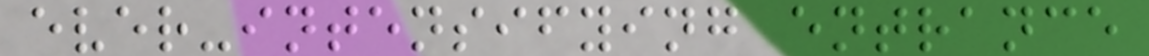ever-intensifying entrance
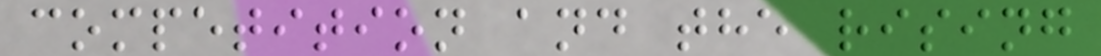competition and the rising
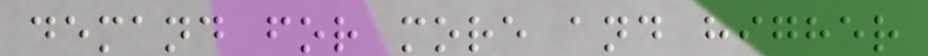demand for more and higher
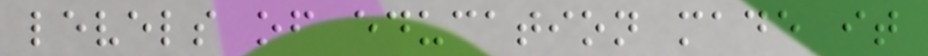levels of education made it
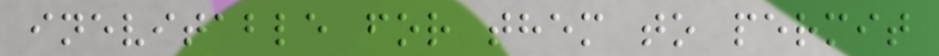inevitable for them to permit
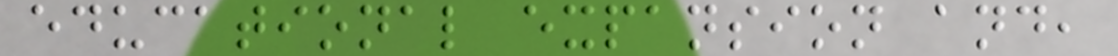educational expansion and,
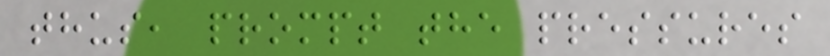thus, prompt the pressures
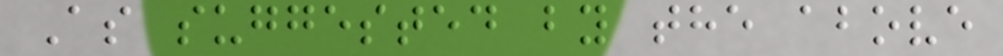As suggested by the above
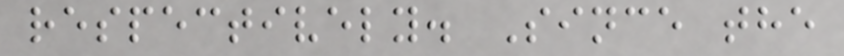respectively. Since the
